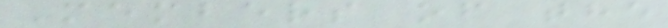Members of the
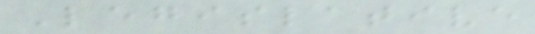Legislative
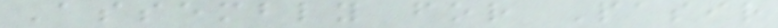Assembly for Pasir
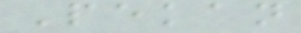Pekan
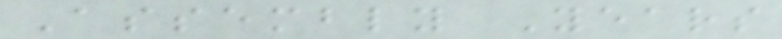Assembly Years
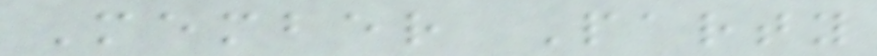Member Party
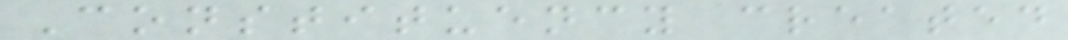Constituency created
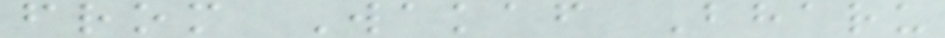from Wakaf Bharu
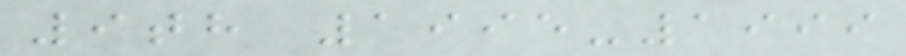9th 1995-1999
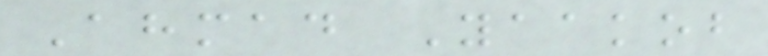Ahmad Yaakob
